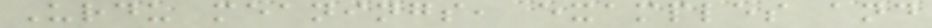Urdu meanings, examples and
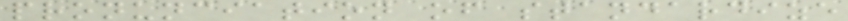pronunciation of standardize
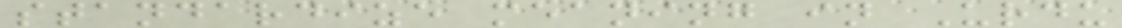standardize meaning in Urdu
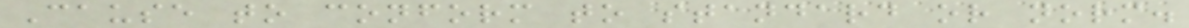Cause to conform to standard or norm.
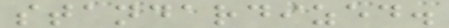standardized.
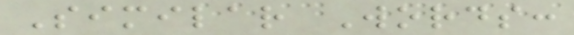Similar Words:
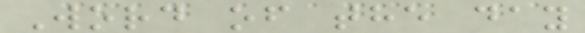Word of the day
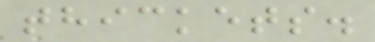thickets.
